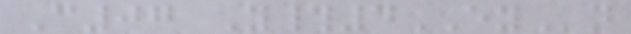C07 Y#4EYn
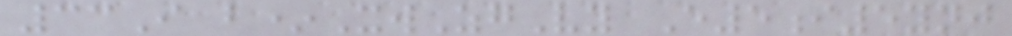33I b*XwZgVy E5i5ynj
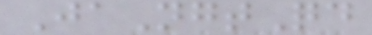JaNgtQd
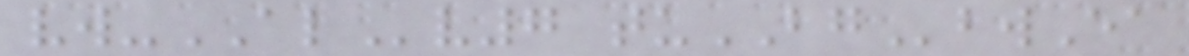vw-ALv7 tuBGbwEa
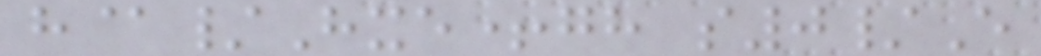h@/Hxe+gh s0/E
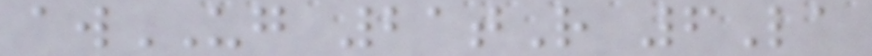awUG 21tR 6La
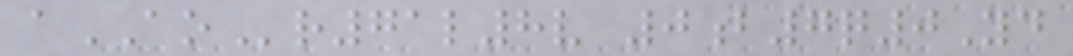aAOr71l8v 0b7q0Yd
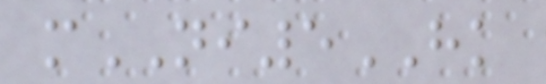mNI5HK
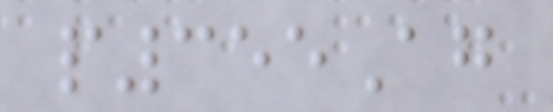p355Ag
